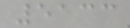5133
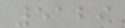5129
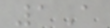1A
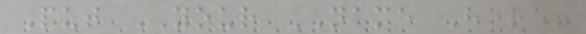Put YOUR NAME Here!
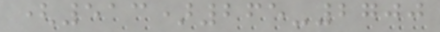(513)265-2700
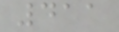411
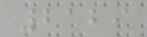2129
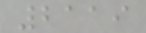2119
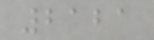2121
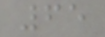65
